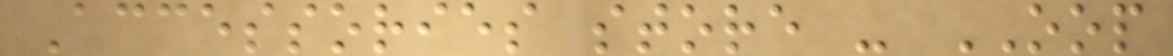Accessories store - OOP
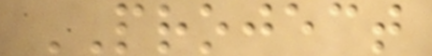PROJECT
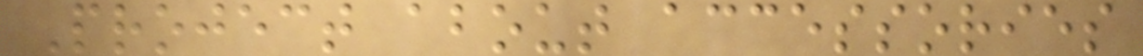Project about accessories
